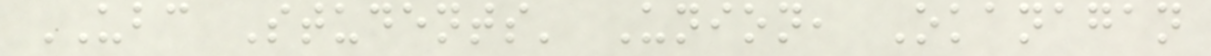UBC Students' Union, Okanagan
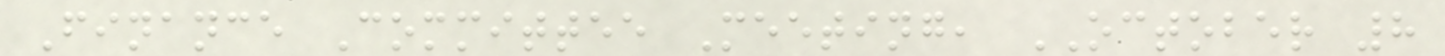Finance Committee Meeting, OCTOBER 8
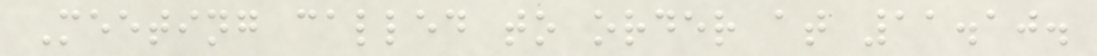Meeting called to order at 11.10.
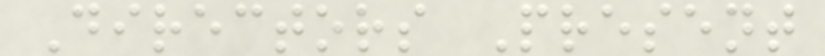Directors Present
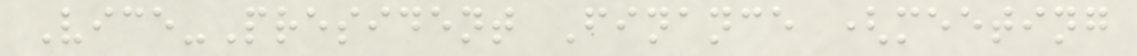Vice-President Finance (meeting
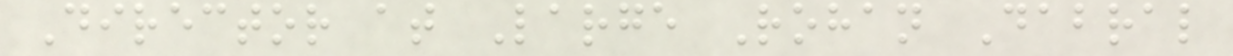Director at Large Rohan Dabral
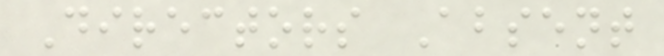Directors Absent
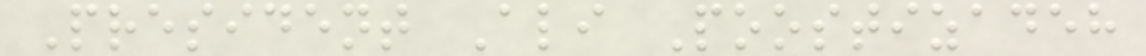President Ali Poostizadeh
